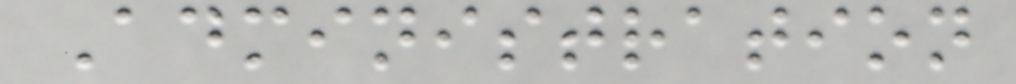Administration
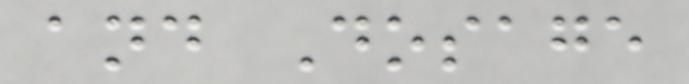and Dosage
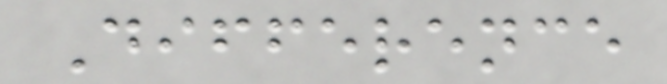Difference
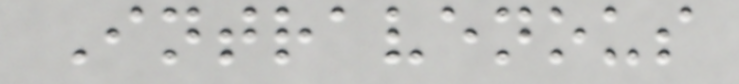Intravenous
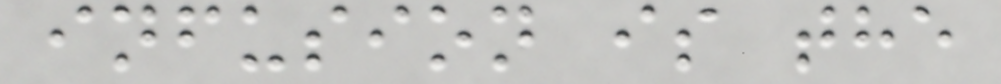infusion is the
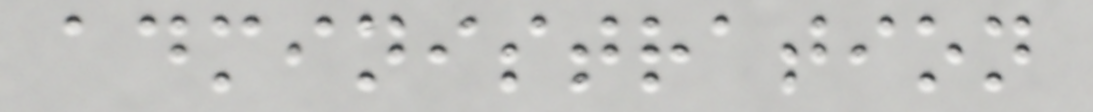administration
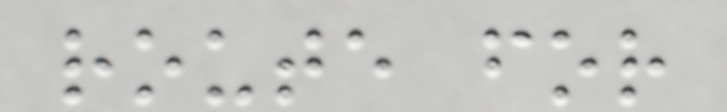route for
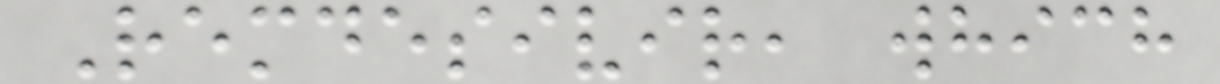Remdesivir, which
